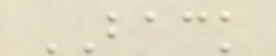BACK
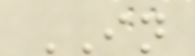IN
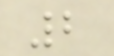2
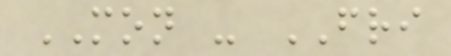MON - FRI
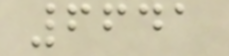6641
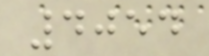4054
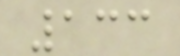133
